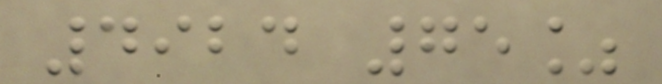4924 75%
